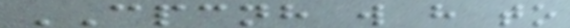CPCNH will have to
